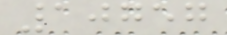10757
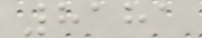8181
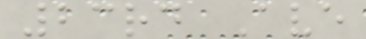23rd Ave
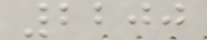2200
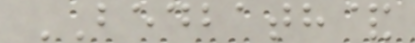BEDBATH&
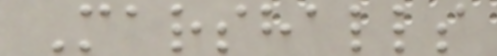Marshalls
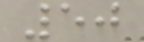50
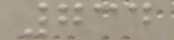734
